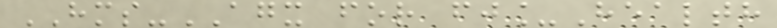HMS-AGX for fj_Health
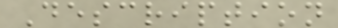Description
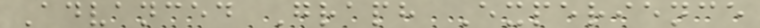Advanced Graph Experience
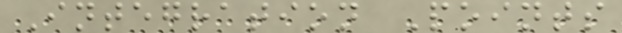Integration Points
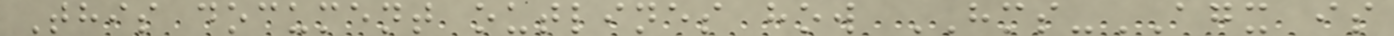This document outlines how HMS-AGX is
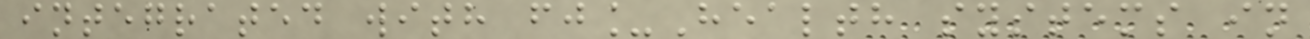integrated with fj_Health systems in
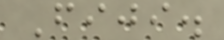Fiji.
